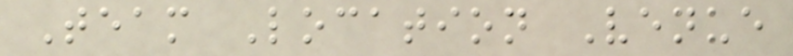Team Location Venue
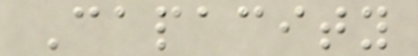Capacity
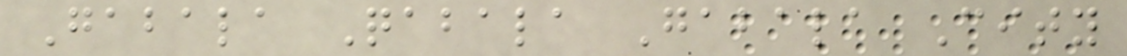Gabala Qabala Gabala City
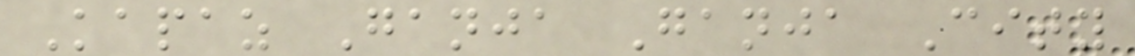Kapaz Ganja Ganja City
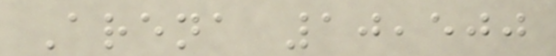Arena 10,500
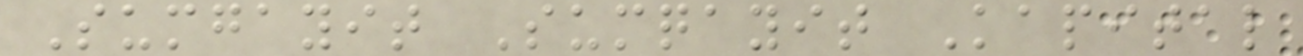Sumgayit Sumqayit Kapital
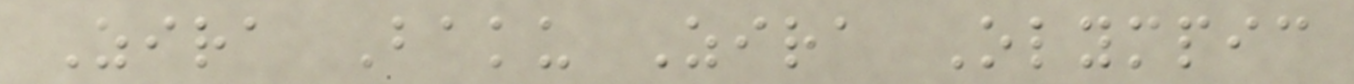Zira Baku Zira Olympic
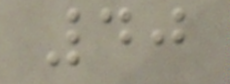40
